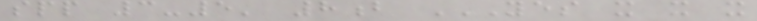spp 3-5' 8b YES X X X
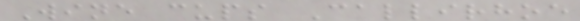Wine cups Callirhoe
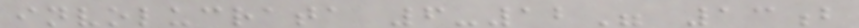involucrata 6-12" 13b
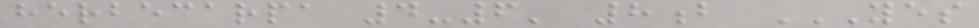herbecarpa 4-6' 8b YES
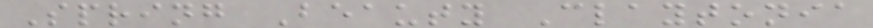Spring Beauty Claytonia
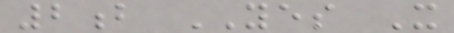2b YES X
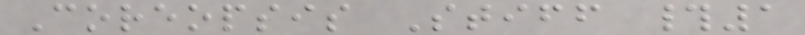Coreopsis Stiff #1
